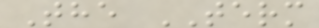The TERM
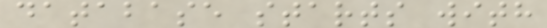database starts with
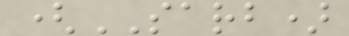(SARB)
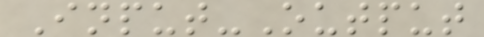Input-Output
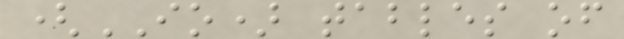(IO) tables of
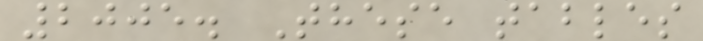2005. These tables
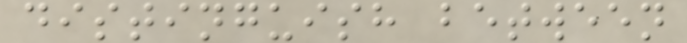distinguish between
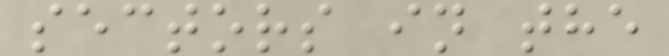sectors in the
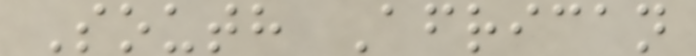South African
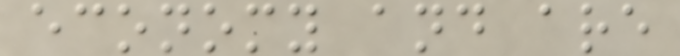economy and are
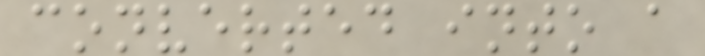converted into a
